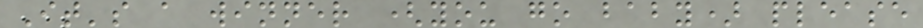It's a winner (you go baby) please
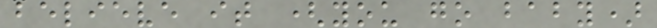believe it (you go baby)
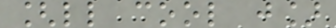[ll cool j]
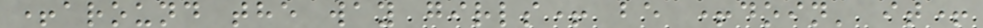+around the way girls+ be +doin' it+
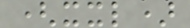(xxl)
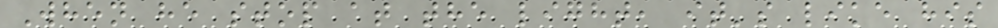When he stop at the light, it's like his
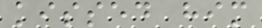kissed him
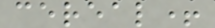cereal+
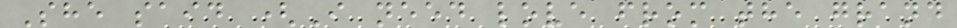She said (I need love from the grand
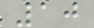10
